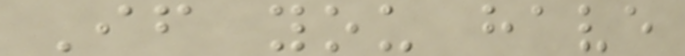If you have
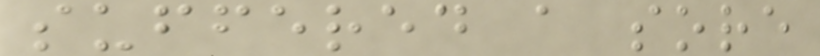suffered a sore
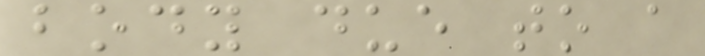body due to a
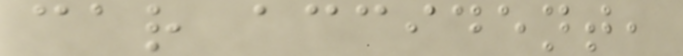car accident,
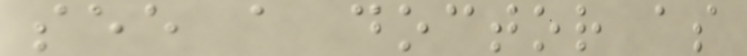see a doctor as
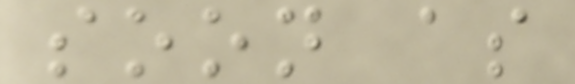soon as
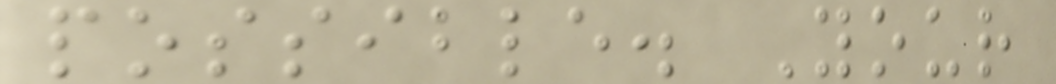possible. Your
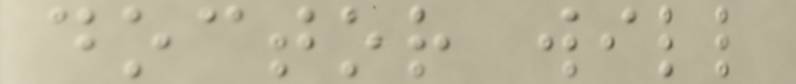doctor will
